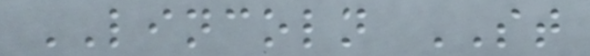LINCOLN ST
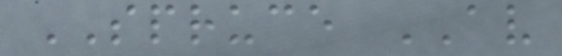SPRUCE AV
